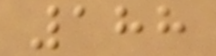188
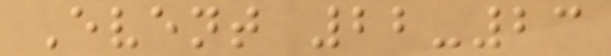Event 22-23
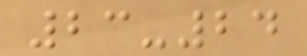23-24
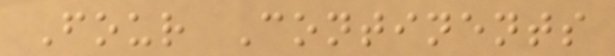Four Continents
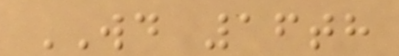WD 16th
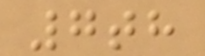7th
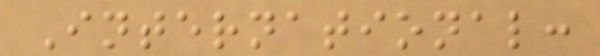International:
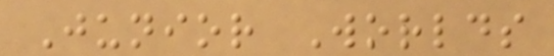Junior Worlds
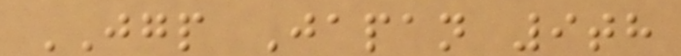JGP Japan 9th
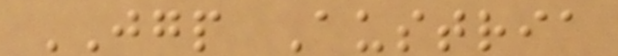JGP Austria
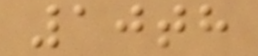10th
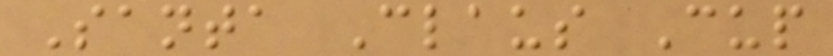Santa Claus Cup
